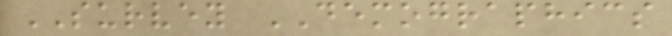SURVEY DEMOGRAPHICS
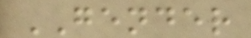GENDER
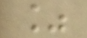%
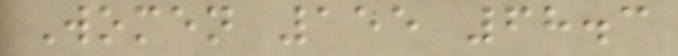Women 155 68.3
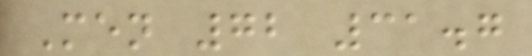Men 72 31.7
